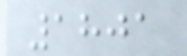1801
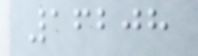16208
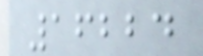16224
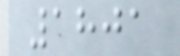1801
